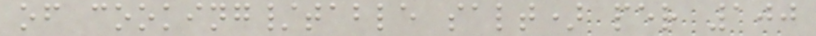of cooking/table salt) per 100
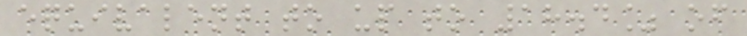equivalent to up to 18.4% of
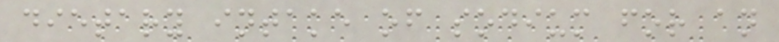dietary intake of sodium for an
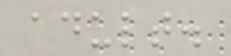adult.
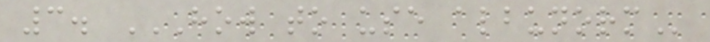3. HOW TO USE ALBUNORM
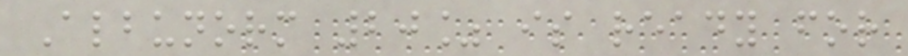Albunorm 20% is ready for
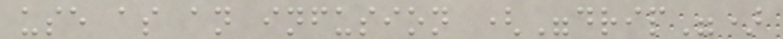use as an infusion ("drip")
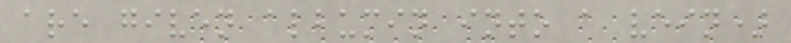are given albumin into a vein)
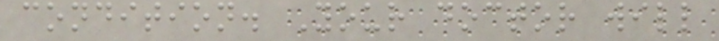condition. Your doctor will
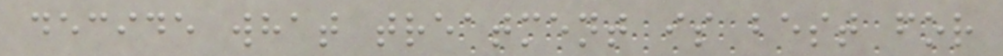decide what treatment is best for
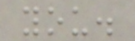you.
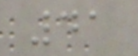41
